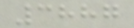3887
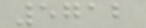5712
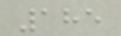185
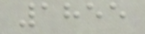1855
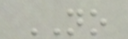NO
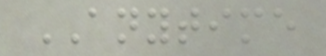ANYTIME
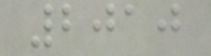2010
